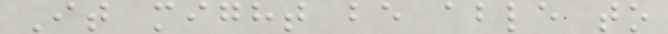It might be able to
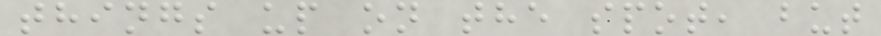things up on the spot, but
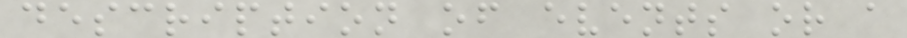description of events or a
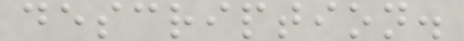description.
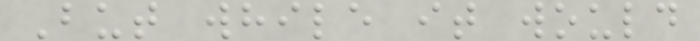But while it would
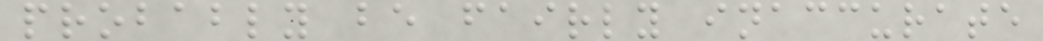probably be fairly inaccurate
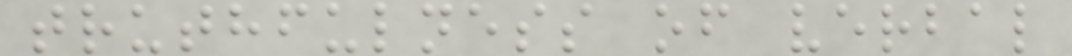truthfulness of verbal
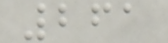261
